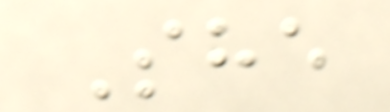She
